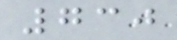730
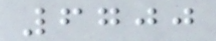6700
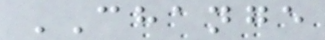CHANGE
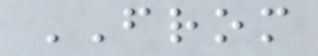FROM
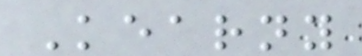Kearny
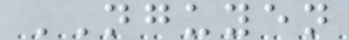NGUYEN
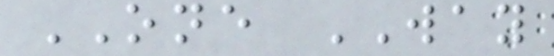ONE WAY
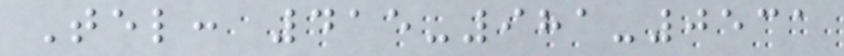Tel: 415-981-0531
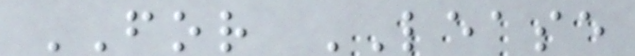FOR LEASE
